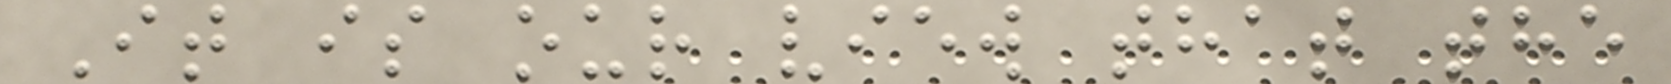It is our view that the
